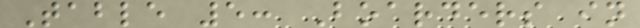Table 5: Boarders in
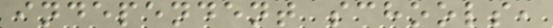independent schools,
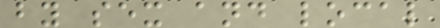by sex and local
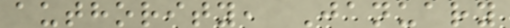authority, January
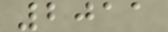2011
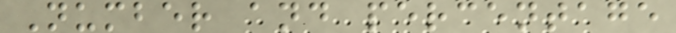Number and percentage
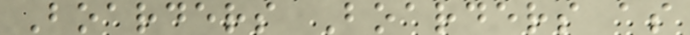Boarders Boarders as
